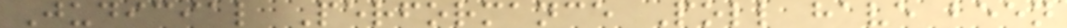Judicial Performance Poll have been
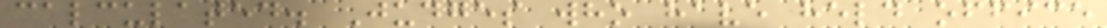calculated. Judges who have held office
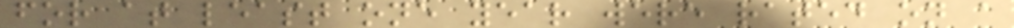for at least one year were rated on a
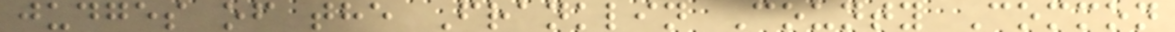judges of the Franklin County Common
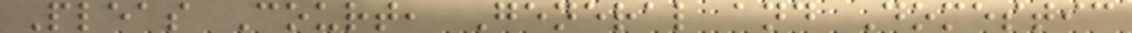Pleas Court, General and Domestic
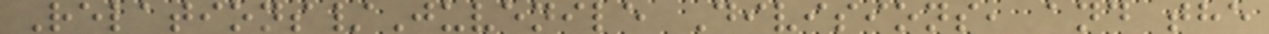Relations/Juvenile Divisions, and the
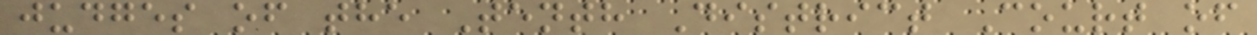judges of the Tenth District Court of
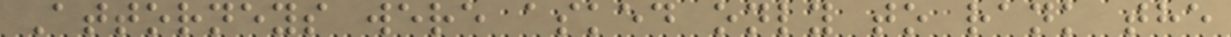Attorneys were asked only to rank the
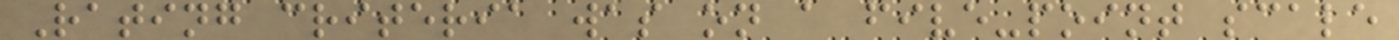Rating criteria was on a five-point scale
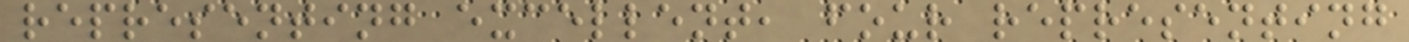representing excellent, four representing
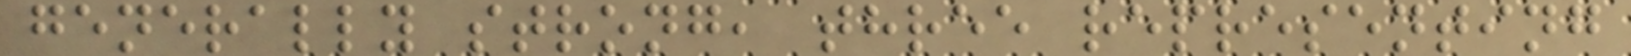generally strong, three representing
